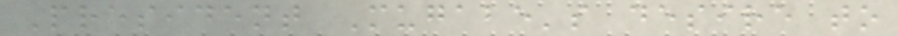President Mugabe's desire to
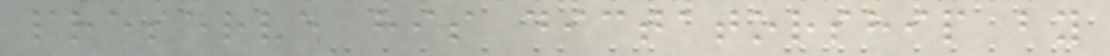preserve his dictatorship by
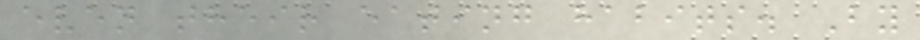even their eating habits. By
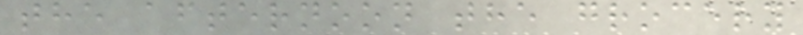the afternoon the grocery
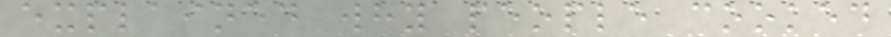explained why people cooked
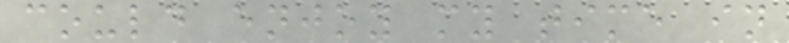could enjoy my time in
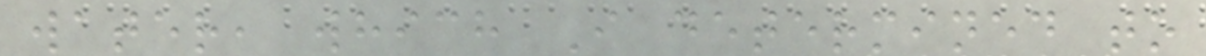water, which I determined to
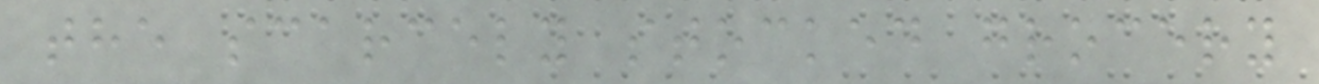the scarcely stocked grocery
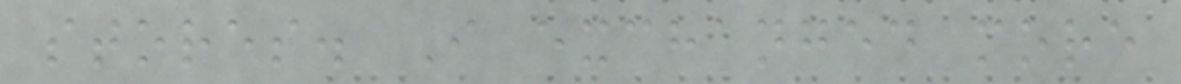stores. I exchanged more
